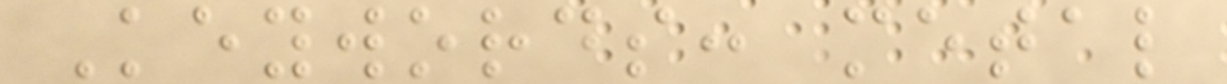Keywords: metal
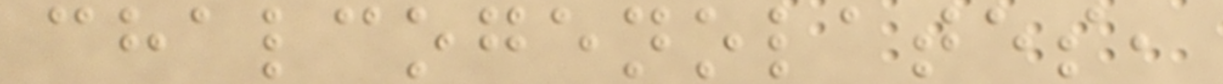chalcogenolates,
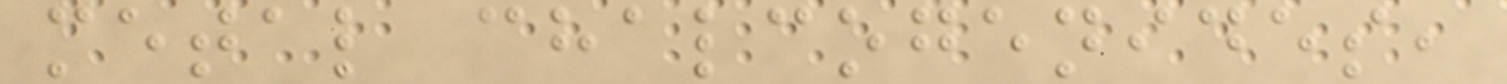metal chalcogenides,
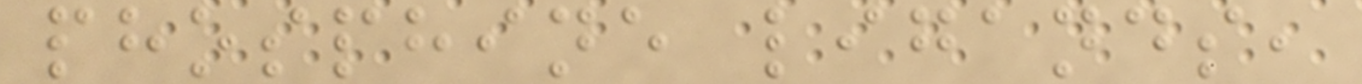phosphine ligands,
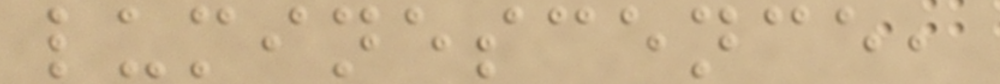luminescence,
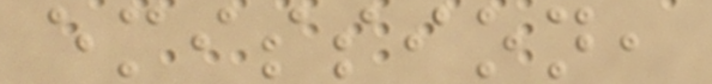emission,
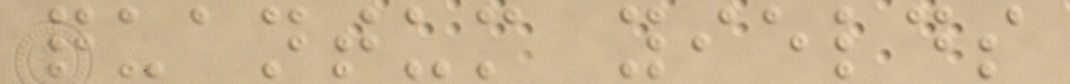quantum yields
